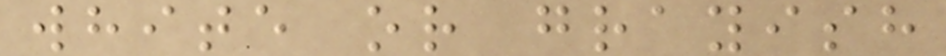white or grayish
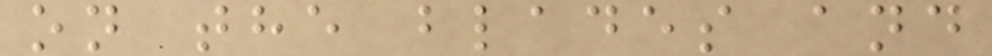on the blades and
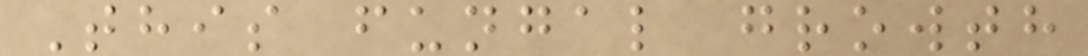This fungal growth
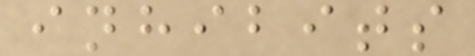inhibits
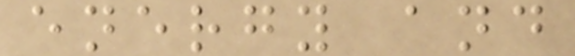energy and
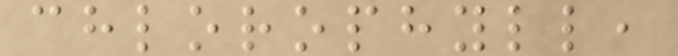chlorophyll,
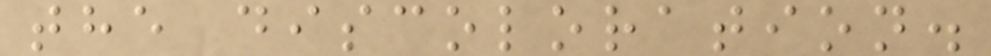the discoloration.
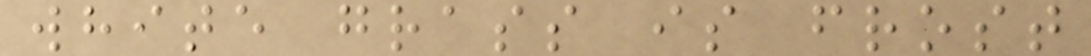white grass is frost
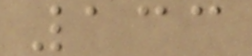133
